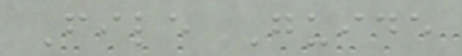File Guide
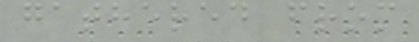gathered from
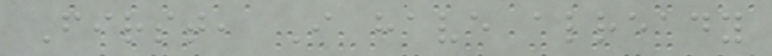First, I have already
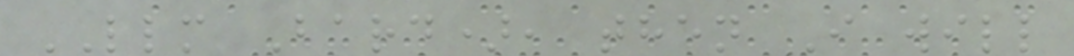LLM Bard), then I will
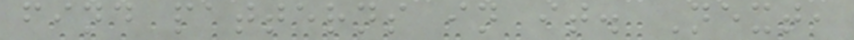find patterns in it. Next,
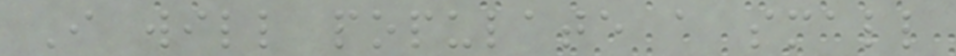I will populate a small
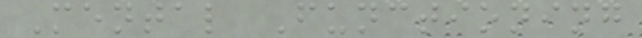Mental Functioning
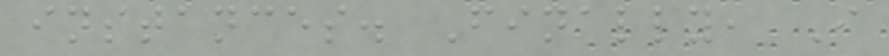instances. Finally, I
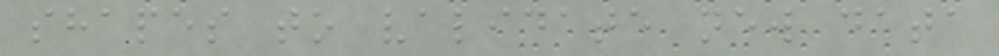shapes to validate new data
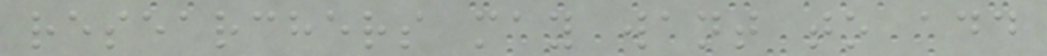researchers may want to add
